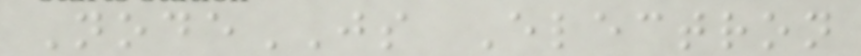NodeJS Electron
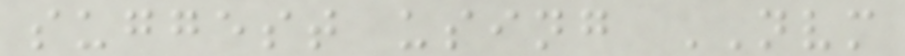suggest using NVM
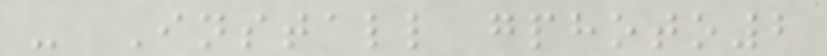- Install gphoto2
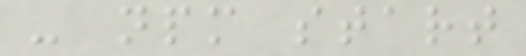- npm start
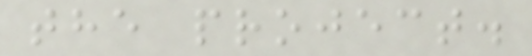the project.
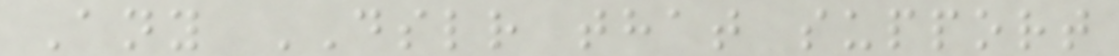Any DSLR that support
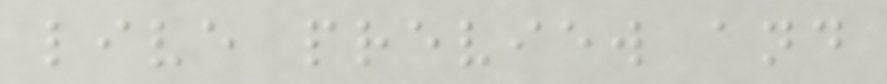live preview and
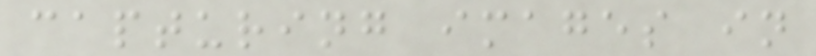capturing images in
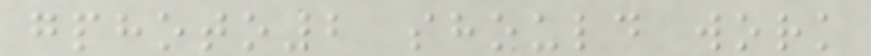gphoto2 should work
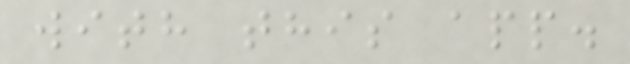with this app.
